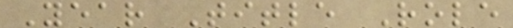Year Title Role
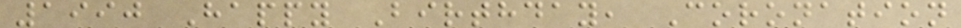1990 Happy Birthday, Coronation
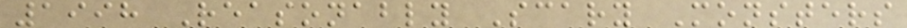1998 Reasonably Scary Monsters
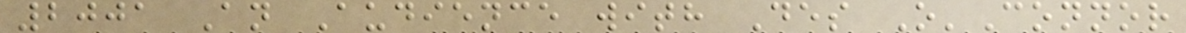2001 An Audience with Des O'Connor
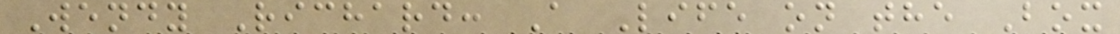Wendy Richard: A Life on the Box
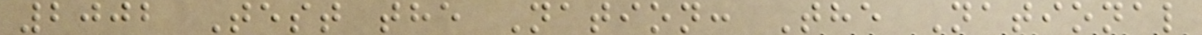2002 Test the Nation: The National
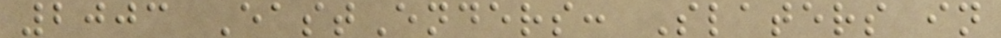2003 EastEnders: Slaters in
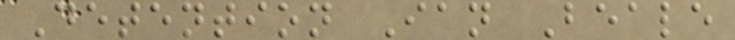Detention Ian Beale
